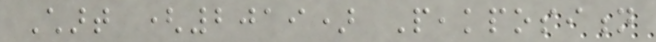Chart (2019) Peakposition
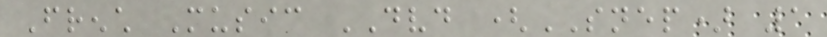French Music DVD (SNEP) 1
